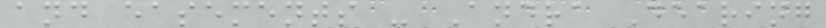and easements - Andra Dearing
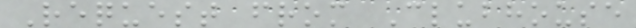Request from Clubhouse
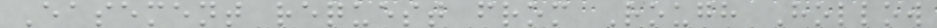Easement request from Rough Hollow
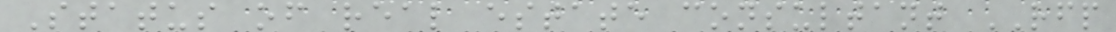Status of real estate consultant RFP
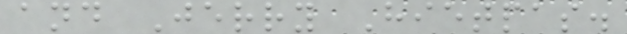and Jerry Hietpas.
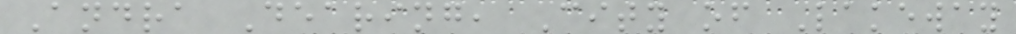Andra Dearing, City of Lakeway
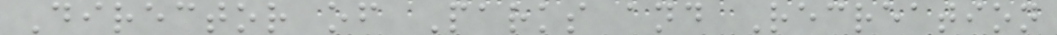Director of Parks and Recreation
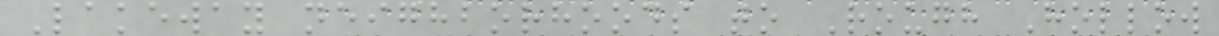Lakeway neighborhoods to Rough Hollow
